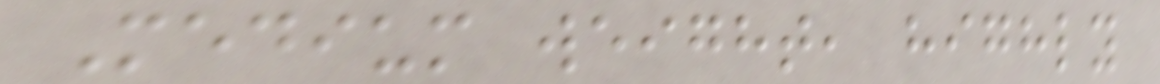Medium weight, highly
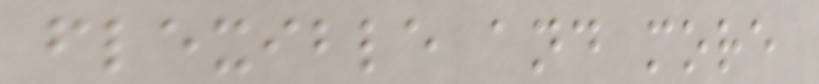flexible and more
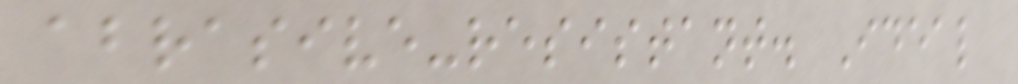abrasive-resistant. Ideal
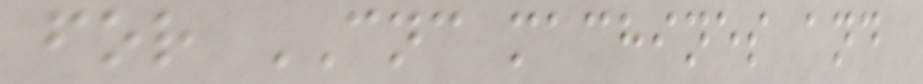for CNC machines and
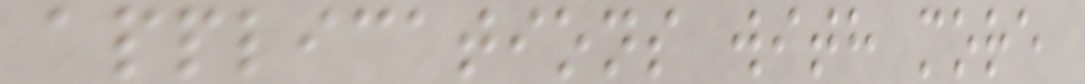applications with more
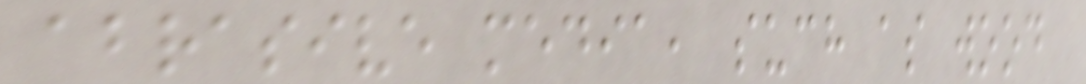abrasive media, such as wood
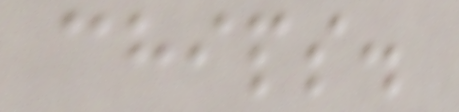chips.
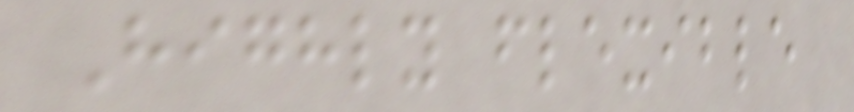Highly flexible
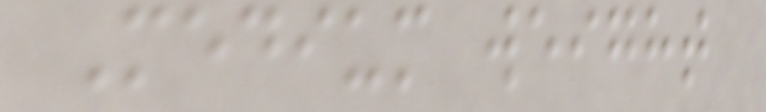Medium weight
